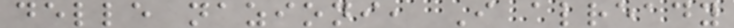delle nazioni, I already
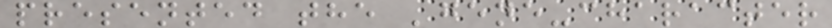presented the 'gene-character
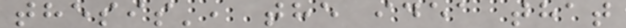thesis', the idea that
